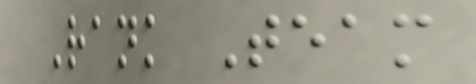Rank Team
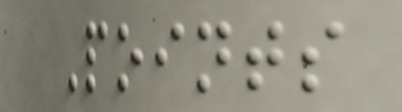Points
